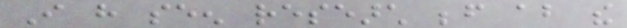I have seen research before about the
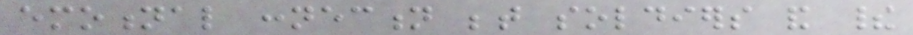emotional connection between soldiers and their
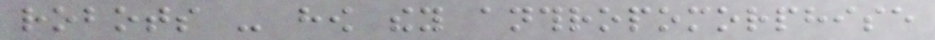robots - how they anthropomorphise
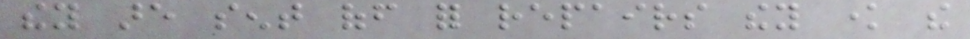they are sent off for repairs they know the
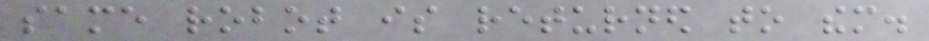same robot is returned to them.
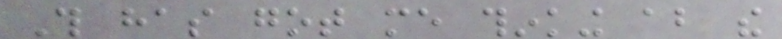This has got me thinking about the
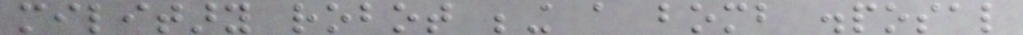military robot being a bomb disposal
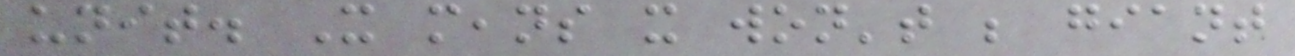unit. It means it won't be giant
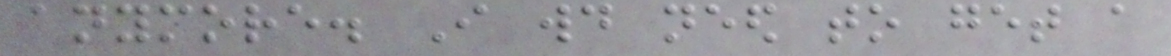anymore. I would need to get a
